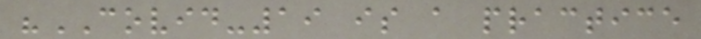"COVID-19 is a practice
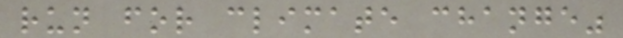run for climate change"
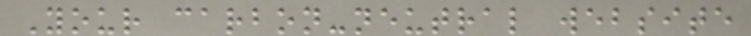Your carbon-neutral website
